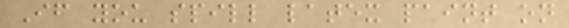If you spill latex paint on
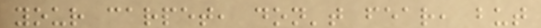your carpet, don't fear, but
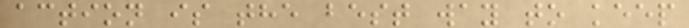action is the best way to keep
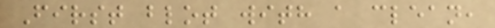First blot with a clean,
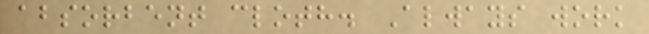absorbent cloth. Always work
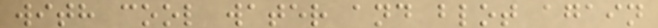with cool water and blot again
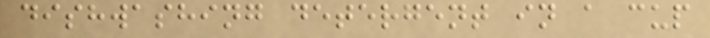dishwashing detergent in a cup
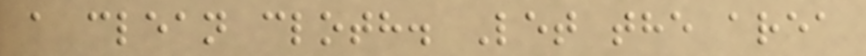a clean cloth. Let the area
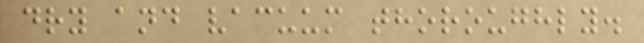dry and vacuum thoroughly.
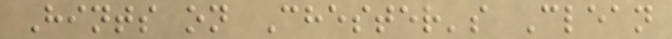Hints on Chester's Clean
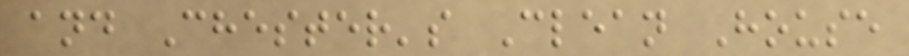and Chester's Clean House
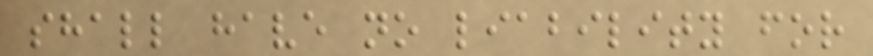shall have no liability for
